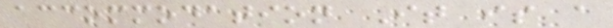accommodation It is a
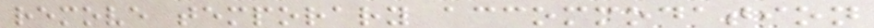remove temporary accommodation
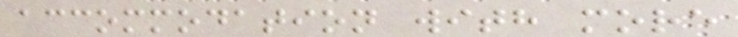accommodation with more
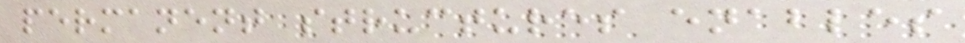permanent structures enables
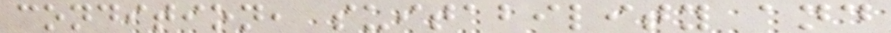condition, suitability and
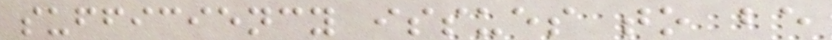sufficiency issues to be
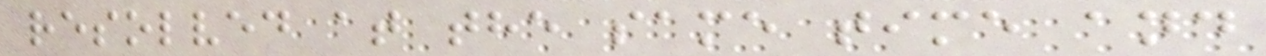resolved at the same time and
